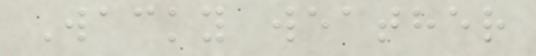Wacky weather
